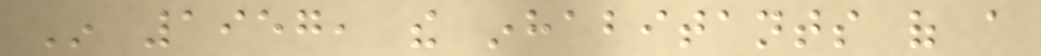In 1957, the inhabitants of a
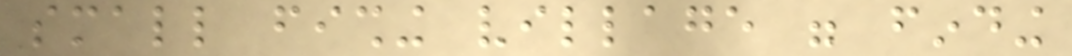small fishing village were finding
